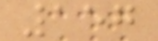157
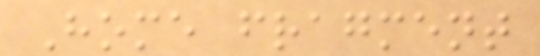Home fragment
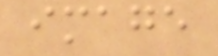image
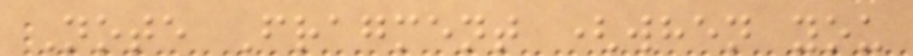Note Fragment (when you
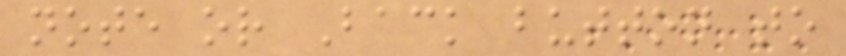note or Back button to
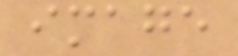image
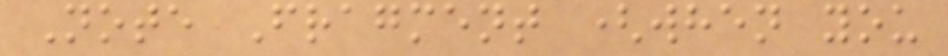Note Fragment (when you
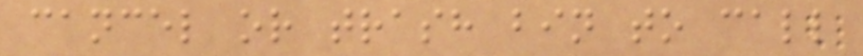cancel or trash bin to call
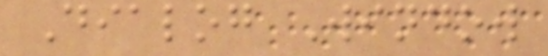Dialog Window
